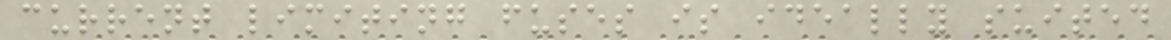current limiting fuses is ideally suited
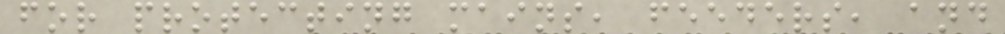for protecting mains, feeders, and
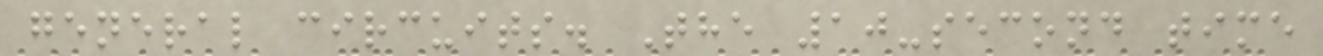general circuits. The 10-second time
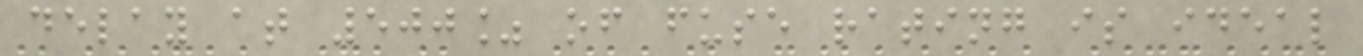delay at 500% of fuse rating is ideal
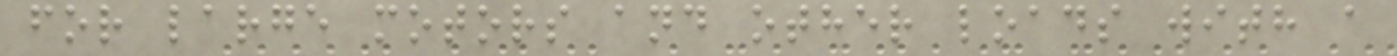for large motors and other loads with a
